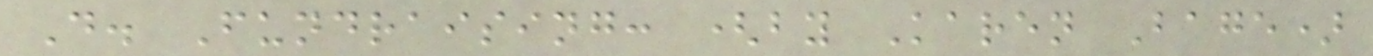D. Fundraising: (by Karen Bage)
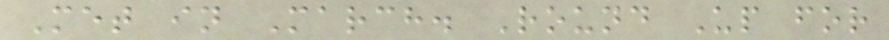Met in March. Round Up for
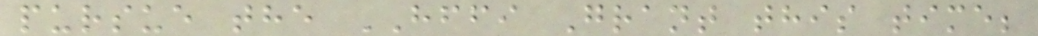pursue the HFFI Grant this time;
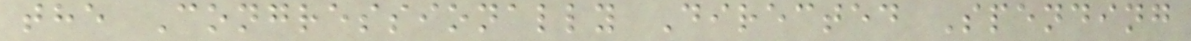the Congressionally Directed Spending
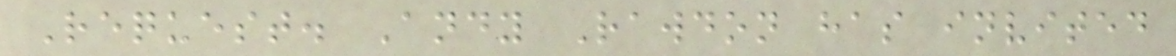Request. Andy Rawdon has invited
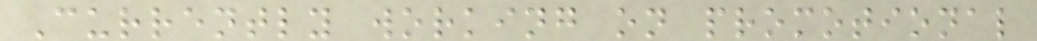Currently working on promotional
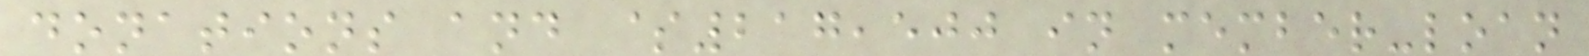donations and $217,500 in member-loan
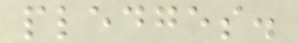pledges.
